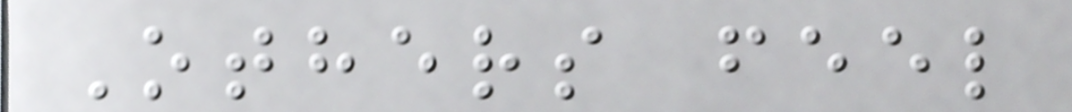Others feel
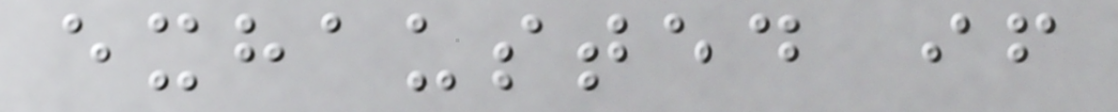exhausted if
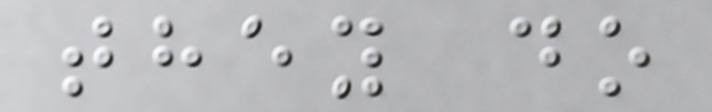they do
